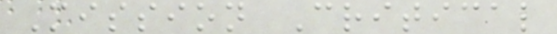Mission Critical
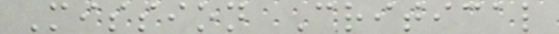Mission Critical
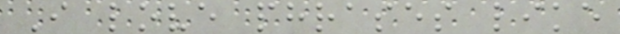I love phrases like
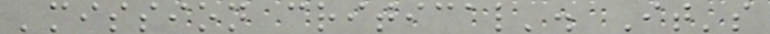'mission critical'. It's
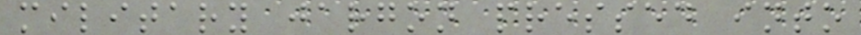military jargon pressed into
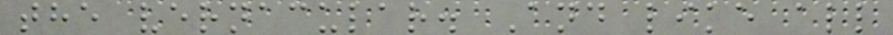the vernacular. And like all
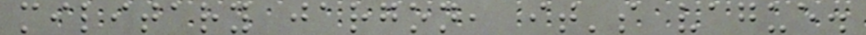military jargon, it's vague.
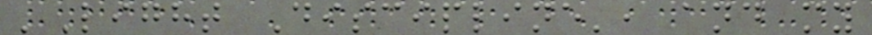'Light Discipline', and my
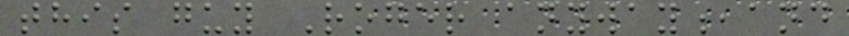this guy Roger anyway,and
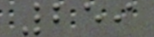259
